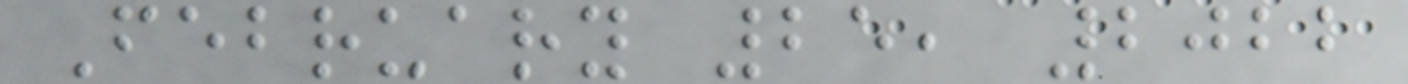February 25, 2022
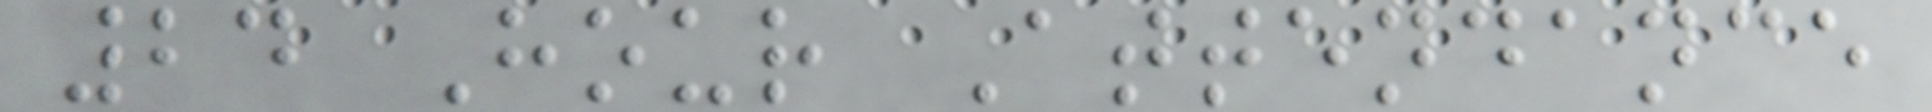24 Hour Attendance
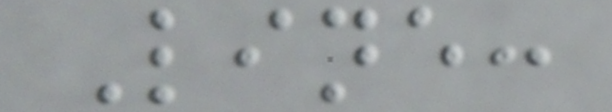Line:
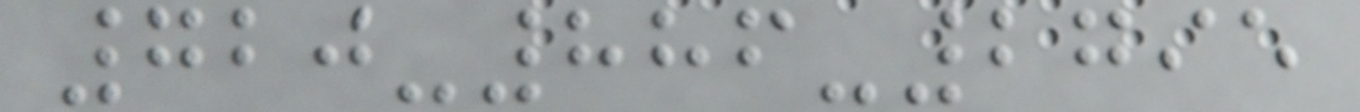720-886-2795
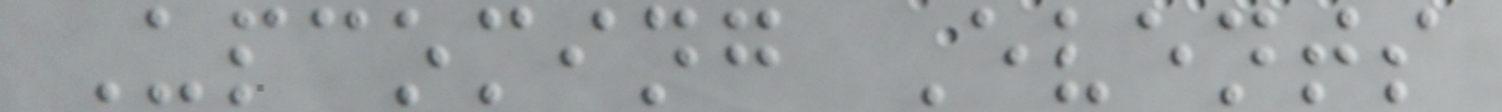Upcoming Events
